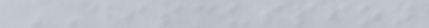DISCUSSION
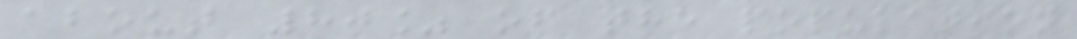about 80% of the population
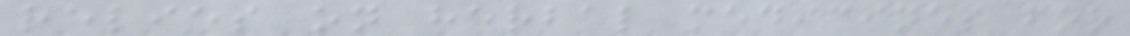relies on herbal medicines for
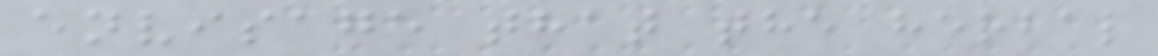envisage that the herbal
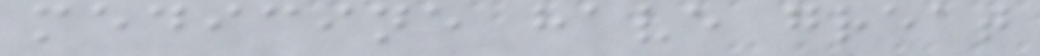medicine have great
